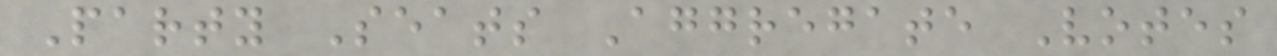Party Seats Aggregate Votes
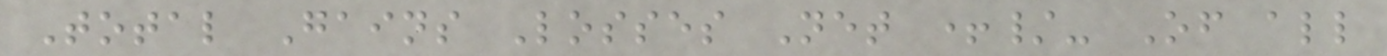Total Gains Losses Net +/- Of all
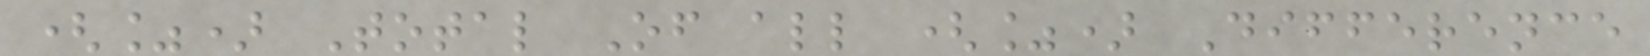(%) Total Of all (%) Difference
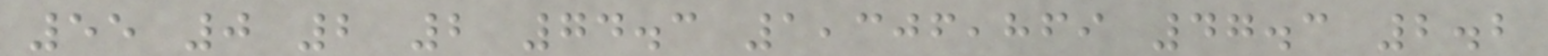55 0 2 2 74.3 1,306,869 47.3 2.2
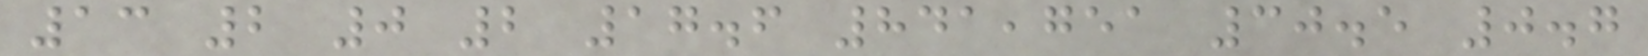13 2 0 2 17.6 841,751 30.5 0.7
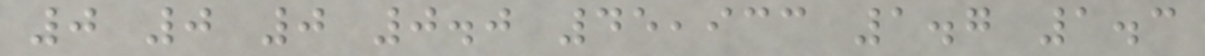0 0 0 0.0 45,933 1.7 1.3
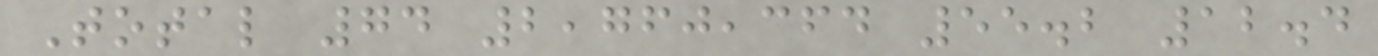Total 74 2,760,364 55.2 12.4
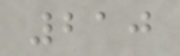210
